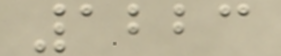1223
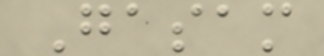Gasam
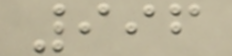996
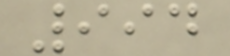994
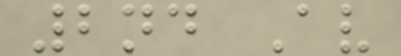2nd Av
